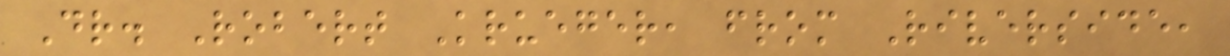Dr. Robert Krueger, from Riverside,
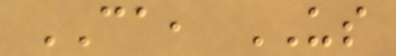CA, US
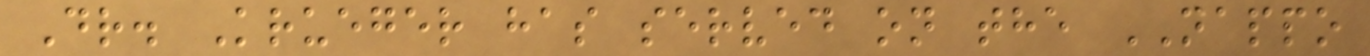Dr. Krueger has served on the NAPPO
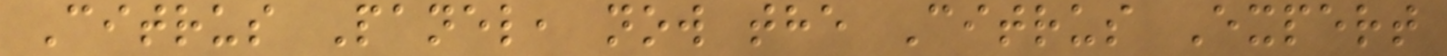Citrus Panel, now the Citrus Expert
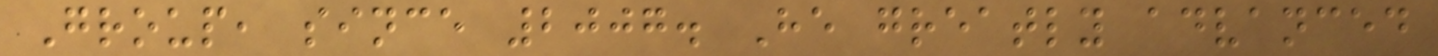Group, since 2007. He greatly advanced
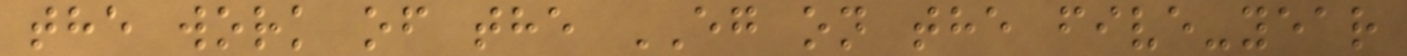the work of the EG on the five-year
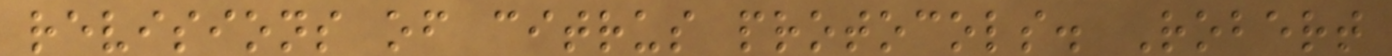revisions of citrus protocols. Robert
